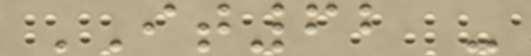IT62 -
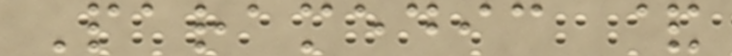Paramedic &
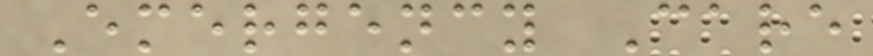Emergency Care
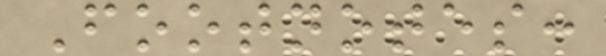Footnotes:
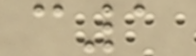c1
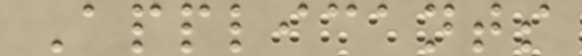Applicants
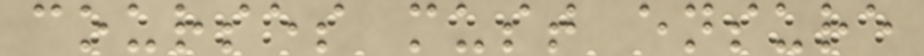courses must ensure
